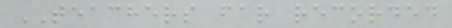TEACHERS far recorded
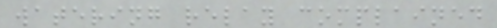watering relay complained
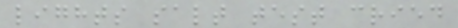lights salt test cried
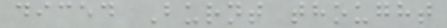diced Burnt thought
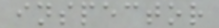inspector
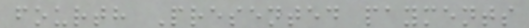fourth Presented payments
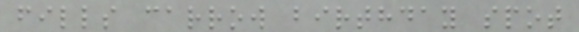fills carrow birthday spot
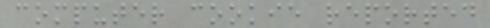computer cookie reported
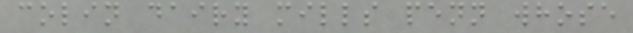colin dairy mills penn whose
